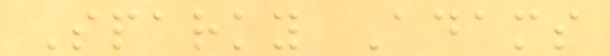Sparky Adams
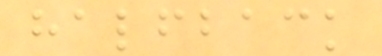halfback
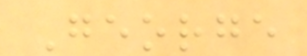George
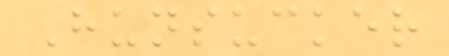Hunsucker
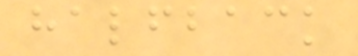halfback
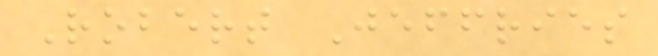Robert Jeffries
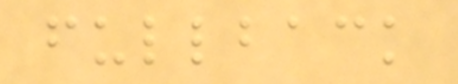fullback
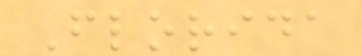Florida
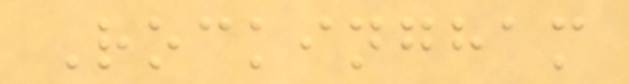Rockingham
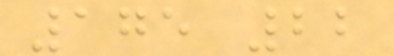175 22
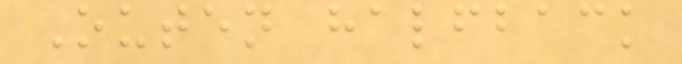Outen halfback
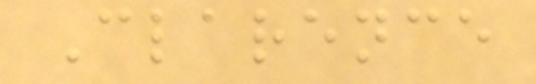Clarence
